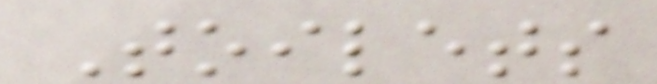Toilets
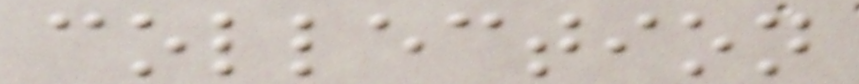collection
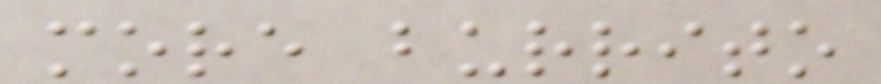more burrito
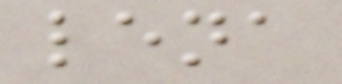lena
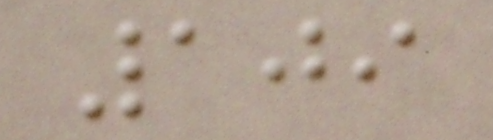109
